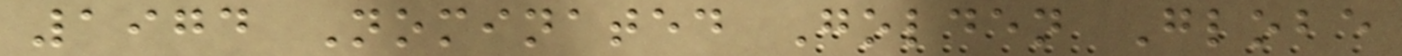1974 Nominated Golden Globe
